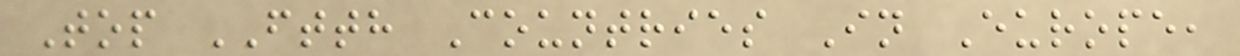Top FTTH Countries In Europe,
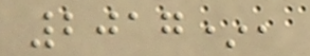2017*,
